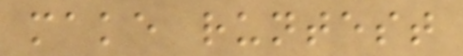make runtest
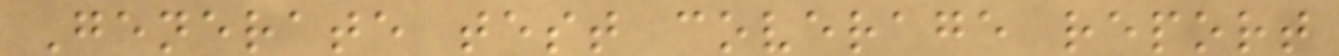Generate test coverage report
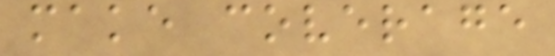make coverage
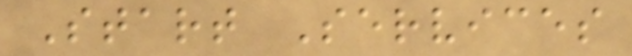Start Services
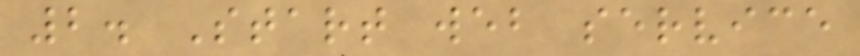2. Start web service
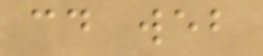cd web
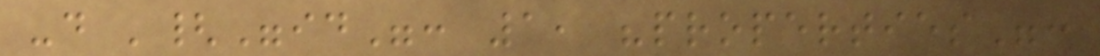-d '{"id": 1, "properties":
